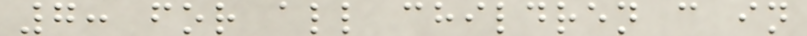7: for all children c in
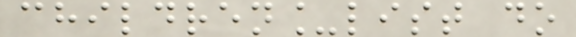children_list do
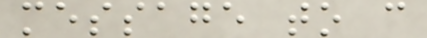message to c
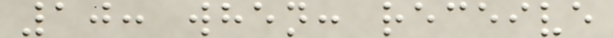10: when: receive
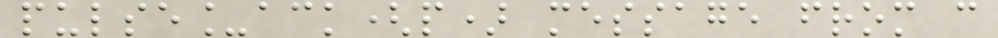pulse_ack(p) message from c
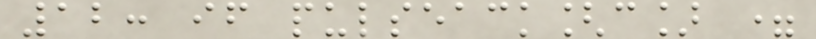12: if pulseack[c] =
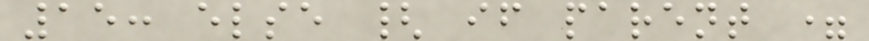15: else { if parent =
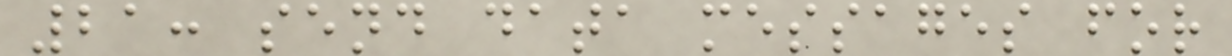21: send data messages for
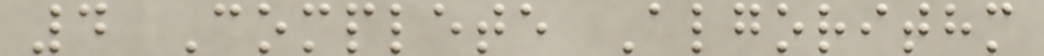4 Complete Algorithm
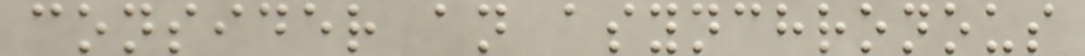consider an asynchronous
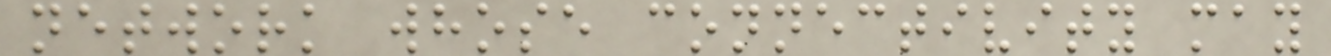network whose connectivity may
